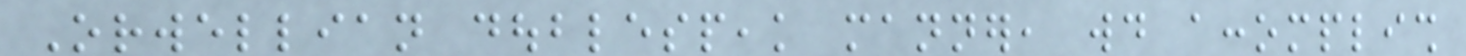Orwellian doublespeak manner, would accomplish
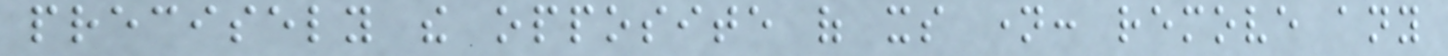precisely the opposite of its name: remove any
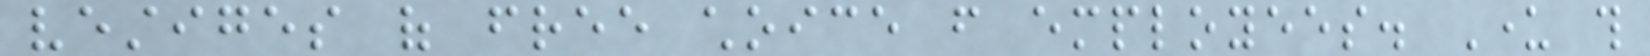vestiges of free choice from employees. Under this
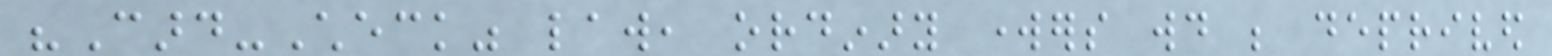"Card-Check" law, ordinary workers would be deprived
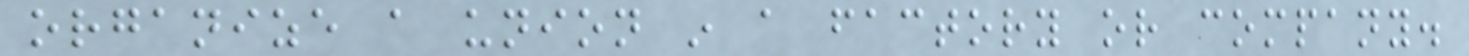organize a union in a factory or company.
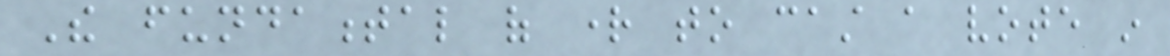The fundamental of right to cast a vote in
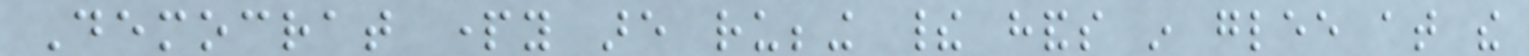Democrat party are rubbing their hands in glee at the
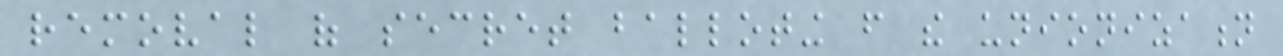removal of secret balloting from the unionization
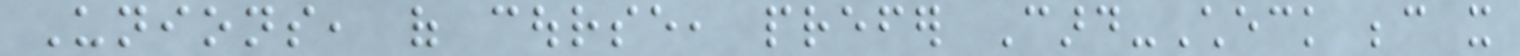Unions, of course, prefer Card-Check because it
